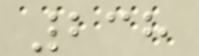238
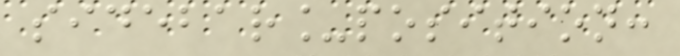sidebar_position:
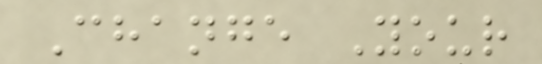Change Your
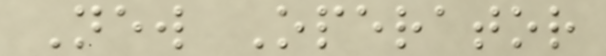New Operator
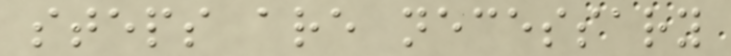steps are necessary
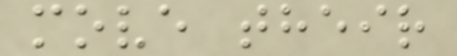move their
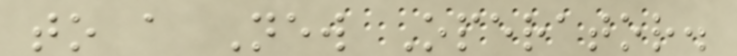to a New Operator.
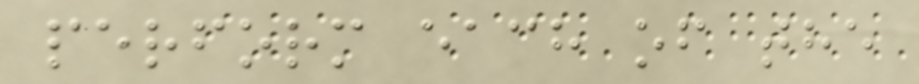perform each of the
